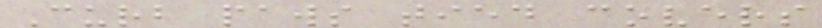Curb paws tied covers
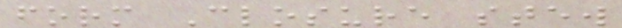form Closure stew
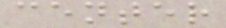center
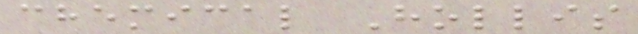chemical Hollis
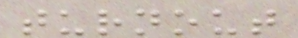turnout
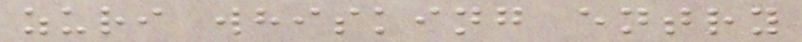zuri whisking entry
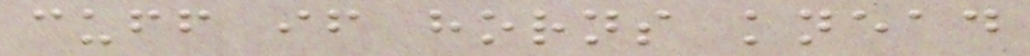cuff if horns knead
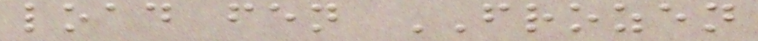load fen FROZEN
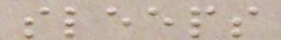sleeps
